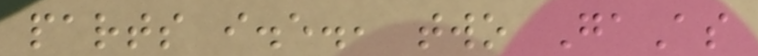parts i.e., two GaAs
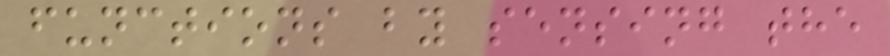functions by sensing the
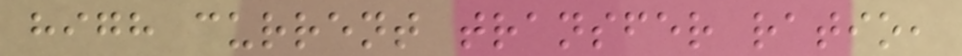high current transfer ratio,
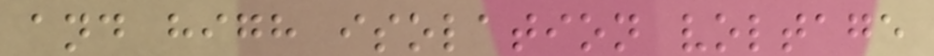and high isolation voltage
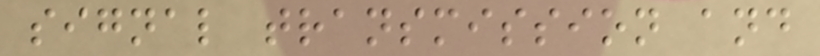signal transmission and
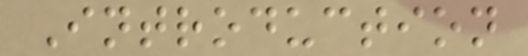Introduction
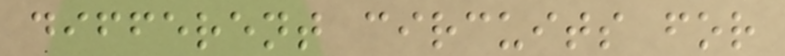different circuits for
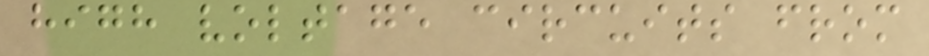high voltage circuits from
